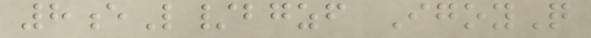8eL/bgzf IgoyQ
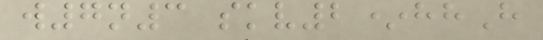w7n3 skv2*hhH
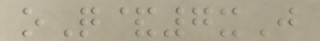oQ&7xJ
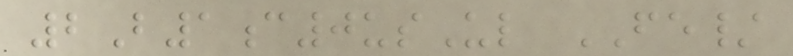2B1c0usUl FE/
